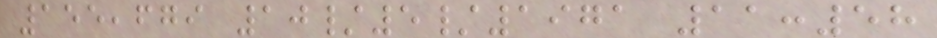155,679 10/5/1971 11:58
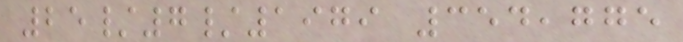25/7/1979 354,775
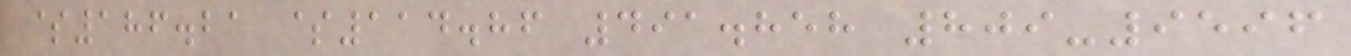$186.21 $114.86 491.858 809-9596
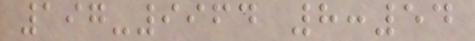197-9964 8:54
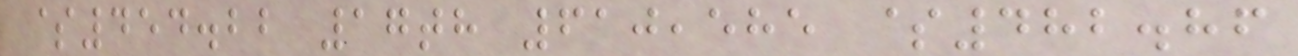$454.22 17th 610,585 $482.86
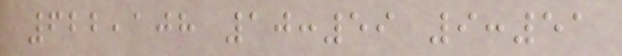622,108 10:59 9:51
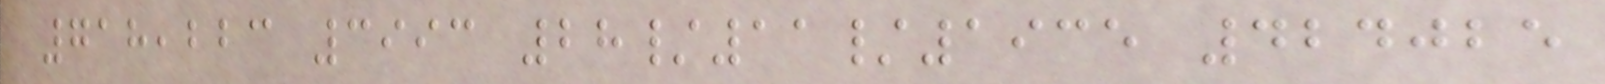718,223 3993 28/11/1935 424025
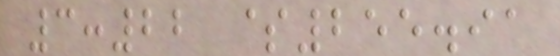3:22 $255.91
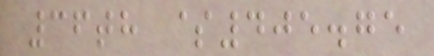36th $405.75
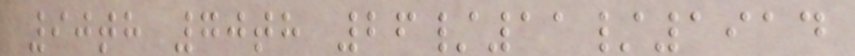90th 70th 26/11/1914
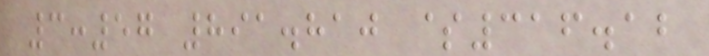3:57 891.810 $316.12
